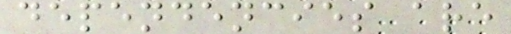dependencies are
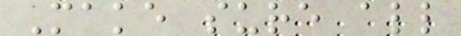Make sure all
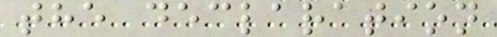the declaration
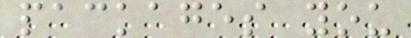packages you
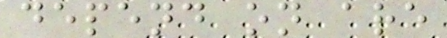depend on are
